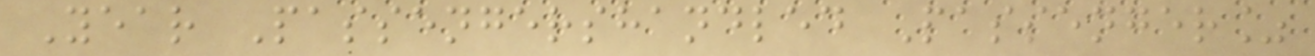Year Passengershandled Passenger%
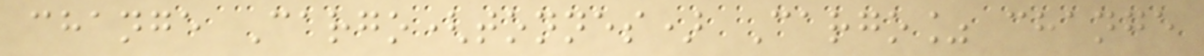change Cargo(tonnes) Cargo% change
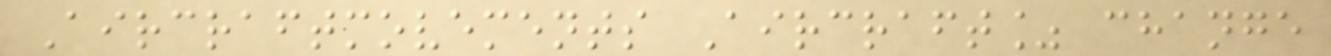Aircraftmovements Aircraft% change
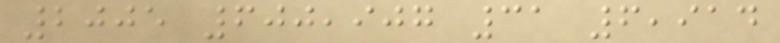2005 600,907 31 6,914
